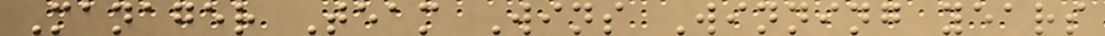Manager Team Wins Winning years
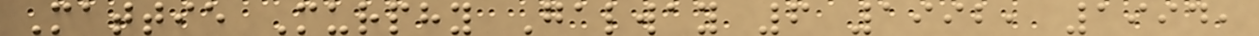Mattie Murphy Galway 6 1992, 1994,
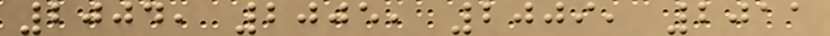2004, 2005, 2009, 2011
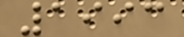1993
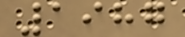1987
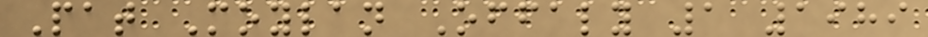Pat Moylan Offaly 1 1989
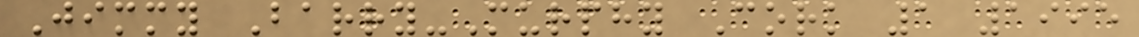Jimmy Barry-Murphy Cork 1 1995
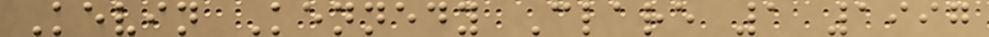Kevin Kennedy Clare 1 1997
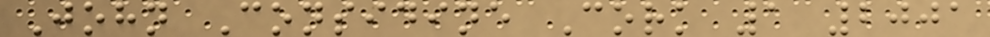John Considine Cork 1 2001
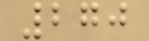270
